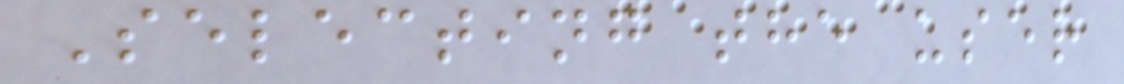Selecting the user
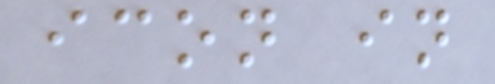icon in
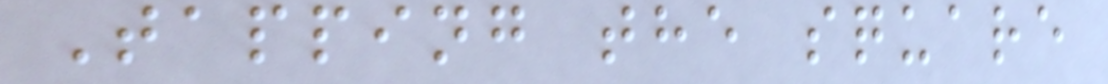Tapping the square
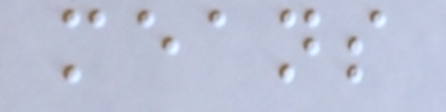means
